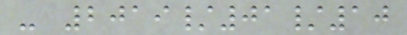- 2019/01/10
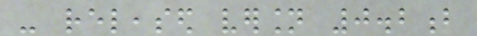- released version 0.2b
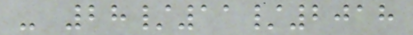- 28/11/2018
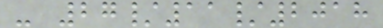- 27/11/2018
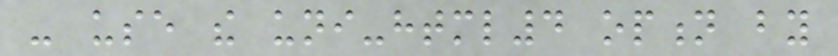- use the uni-html4 option by
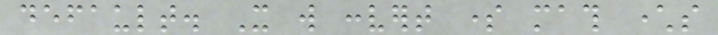default. It will convert some math characters
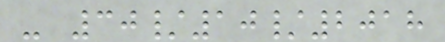- 30/10/2018
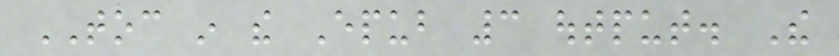TOC in the Epub 3 output. The
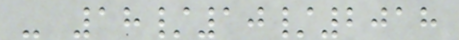- 18/10/2018
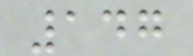147
